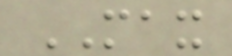MAX
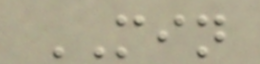MIN
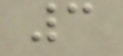3
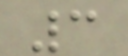3
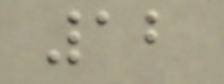12
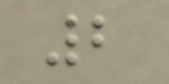2
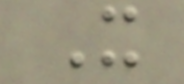X
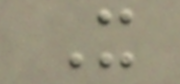X
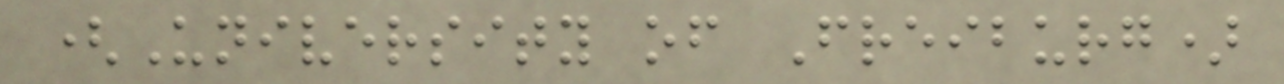(University of Freiburg)
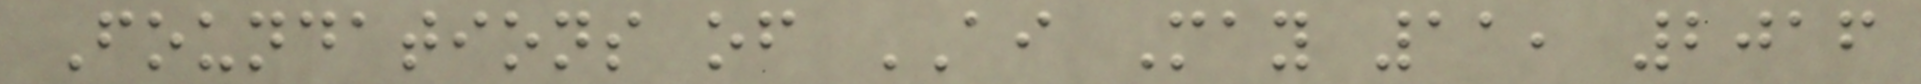Foundations of AI May 11, 2016
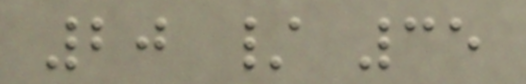20 / 35
